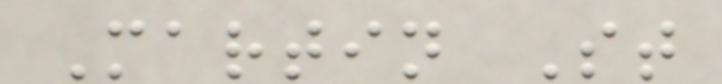Martin St
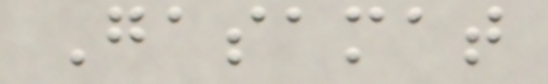Gasamat
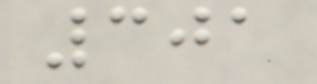301
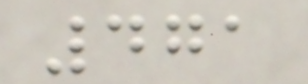471
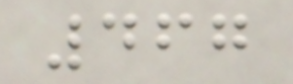467
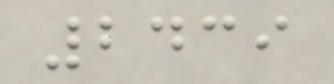2439
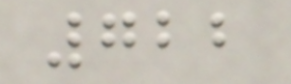722
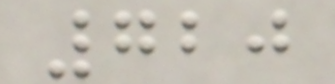720
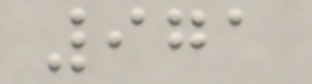971
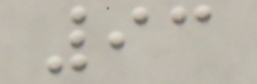93
